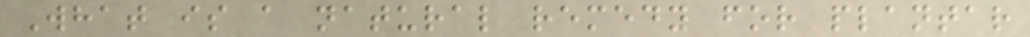What is a natural remedy for plantar
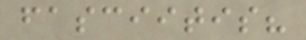fasciitis?
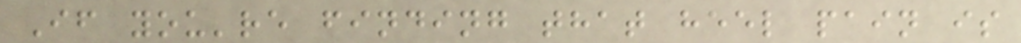If you're finding that heel pain is
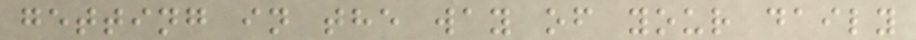getting in the way of your daily
